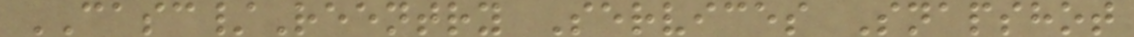CASC/Reentry Services Snapshot
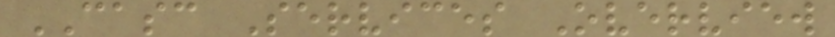CASC Services Overview
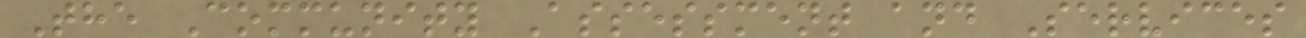The Community Assessment and Services
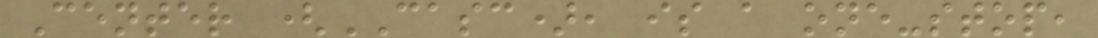Center (CASC), is a one-stop,
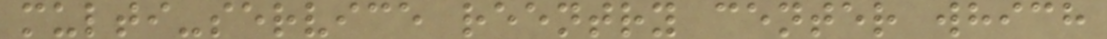multi-service reentry center which
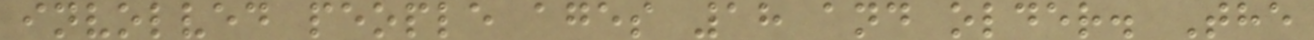involved people ages 18 and older. The
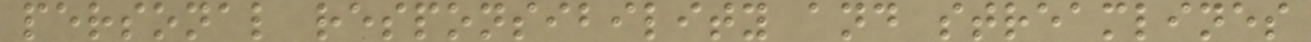personal responsibility and streamlines
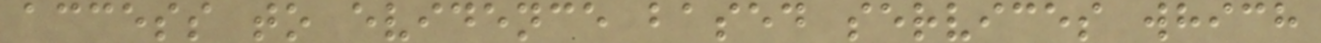access to evidence based services which
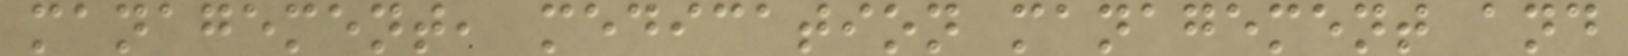management, medication management and
